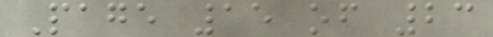Page 15 of 23
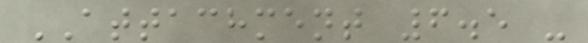ATTACHMENT 6.5 -
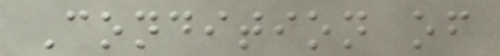Condition of
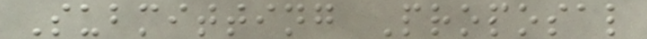Submitting Proposal
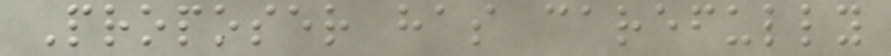Proposer has carefully
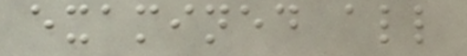examined all
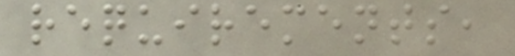requirements,
